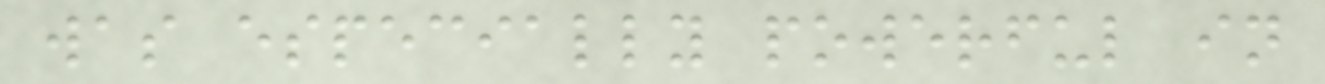was especially powerful in
